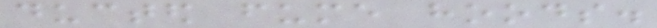ducted fume hoods.
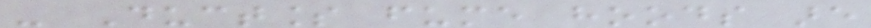- Ductless fume hoods are
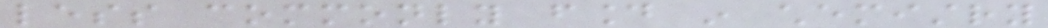less commonly found in chemistry
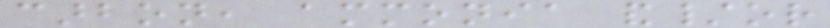carbon, ammonia and/or
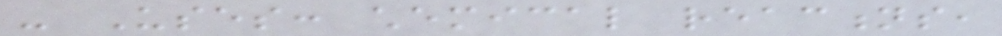- Uses: chemical reactions,
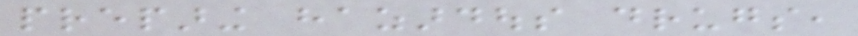preparing hazardous drugs,
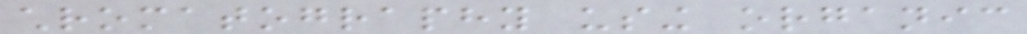chromatography using organic
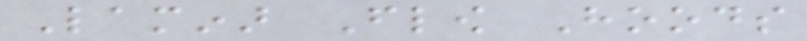Laminar Flow Hoods
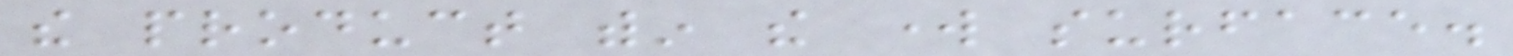the product within the work surface.
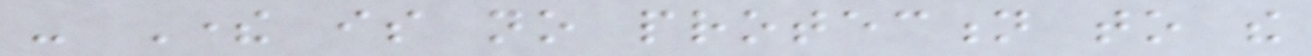- There is no protection to the
